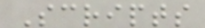Scripts
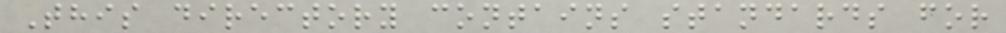This directory contains standards for
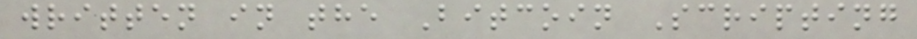written in the Bitcoin Scripting
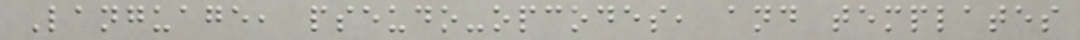Language, pseudo-opcodes, and templates
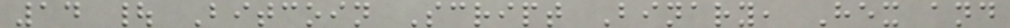14 | Bitcoin Script Binary, Hex and
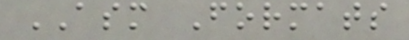ASM Formats
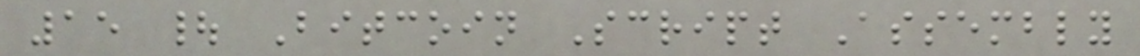15 | Bitcoin Script Assembly
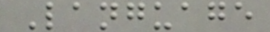Language
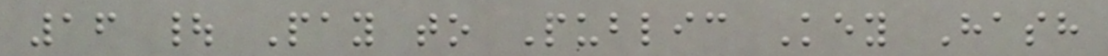16 | Pay to Public Key Hash
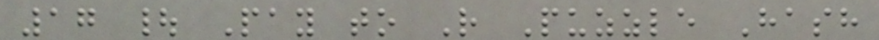17 | Pay to R Puzzle Hash
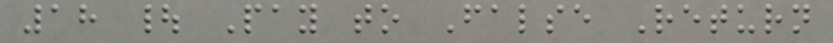18 | Pay to False Return
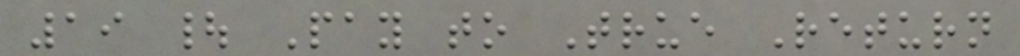19 | Pay to True Return
